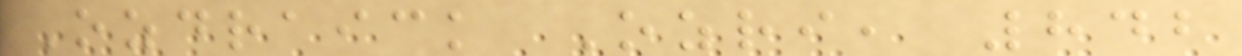Ozdraick Ozri, 842
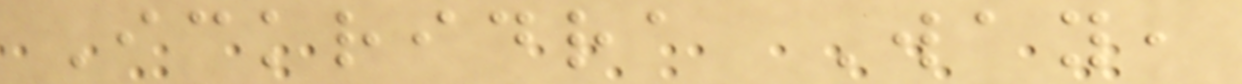Ickridra Way,
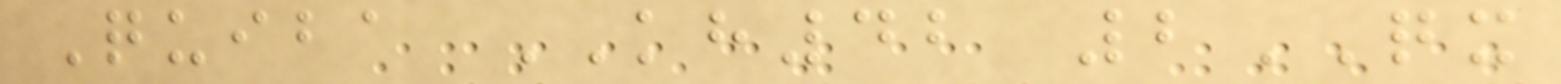Quiba KH42 2QX
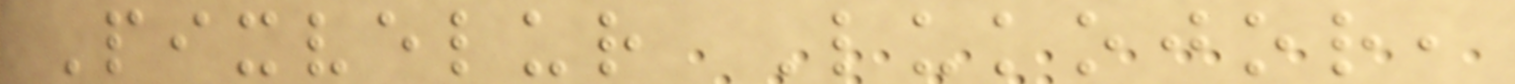Pixvelur Lukojor,
